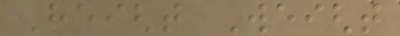Height Weight
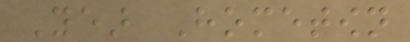Year Hometown
